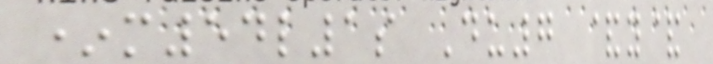*m54l1s Du7 &y&
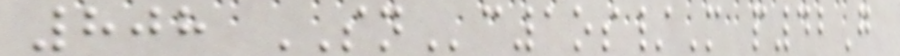808 SNc1os/M p42G
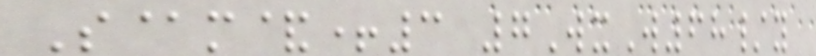S@m&+3 7WxW68/y
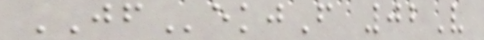JFekjF 02V
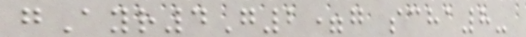gAyr4G2=g scha8-
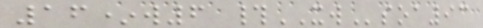16*w6 #XWsoa93
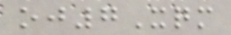oj7Xqm
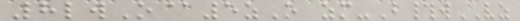8lwO@5zO zm-B#wVZ
